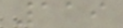119
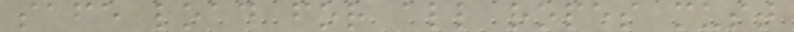safe load for all ropes must
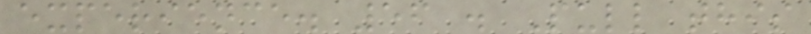experience. 56 . Pull this
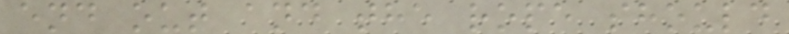end out and the rope should
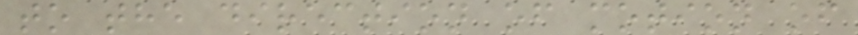to the direction of motion of
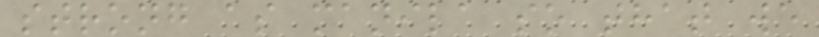strong as manila so that we
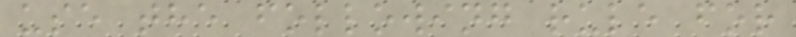use the following rule for
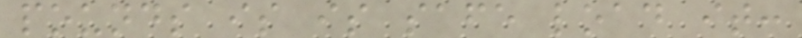pounds is is safe load it:
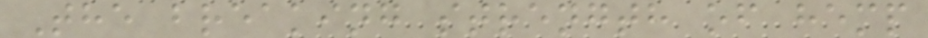The breaking strength of hemp
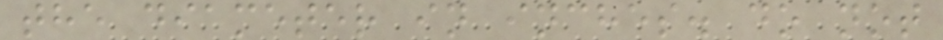the diameter in inches. do not
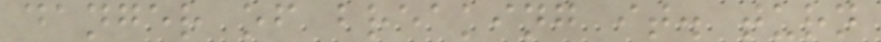danger of breaking it. turn
